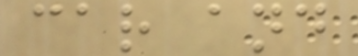car and
